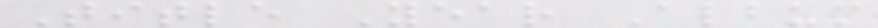Title Year Album
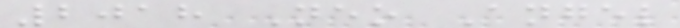2018 Neo Angel
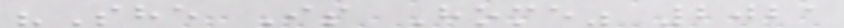"She Is Home" 2021
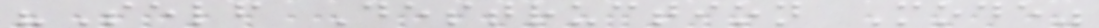"Self Destruction Mode"
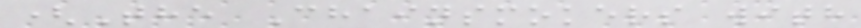(The Chainsmokers with
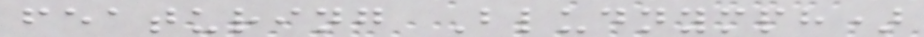featuring Bludnymph)
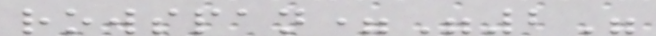rowspan="2"
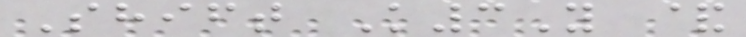Shift K3Y &
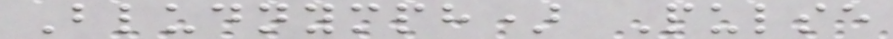Bludnymph) Pulse
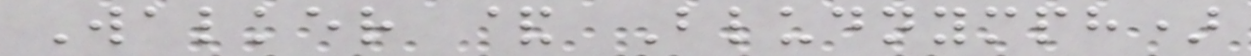Walker & Bludnymph)
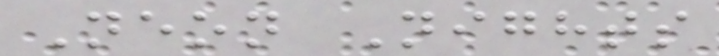Neon Nights
